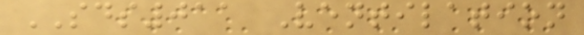SDS011 Ventilation
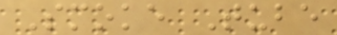Smoke Tube
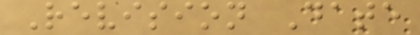Revision Date
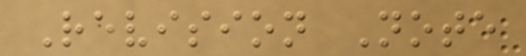Revision Note
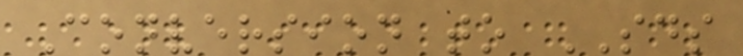Conversion to SDS
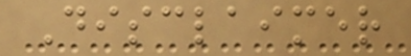Disclaimer
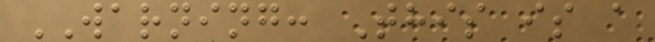WARNING: This is a
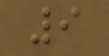9
